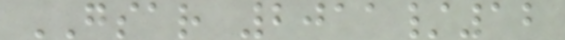GSAR 2011/12
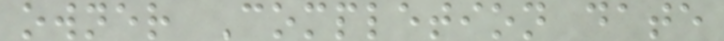owner Completion date
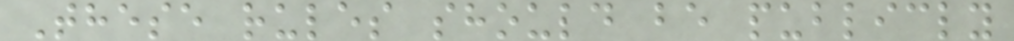These rules should be publicly
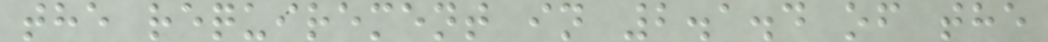the requirement in 2.1.4 of the
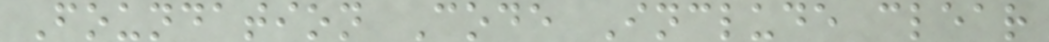Foundation Code Include clear
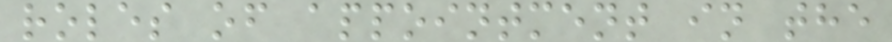roles of appointment in the
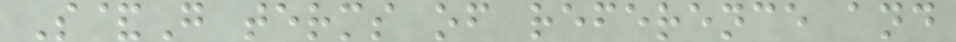S&G terms of reference and
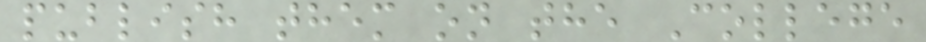publish them on the College
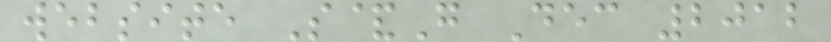website S&G Dec 2012
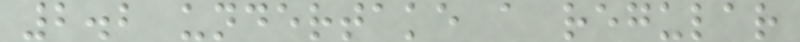2.2 undertake a regular
